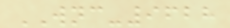WNC-9628
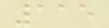115
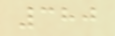380
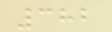382
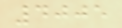4005
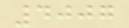4007
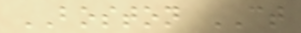BOSTON CT
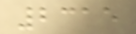2315
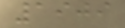1909
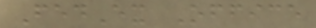FedEx Office
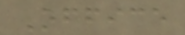Office
